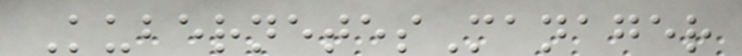KubernetesManager
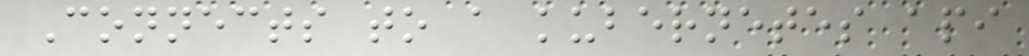Connects to a kubernetes api
